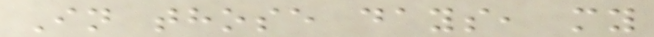In those days, my
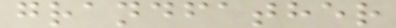grandfather
